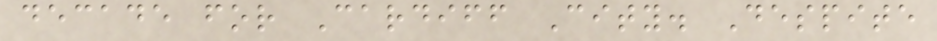decade for Cardiff City. Despite
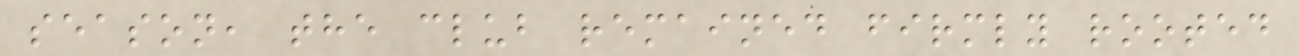season, the club remained firmly rooted
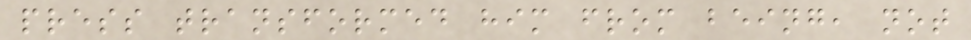press transformed him from being, not
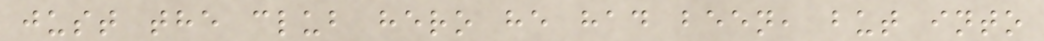just the club hero he had been, but into
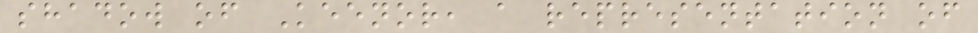shadow of Keenor, a representation of
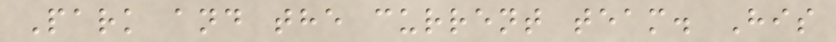Park and the current team. His
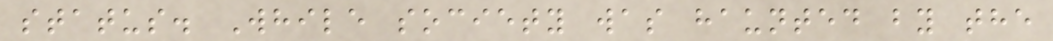status. While society was haunted by the
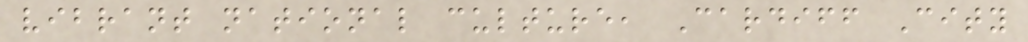vibrant national culture, Cardiff City
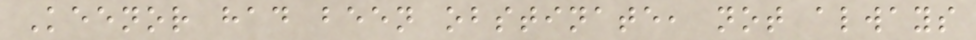Keenor had been obstinate, not always
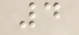4
